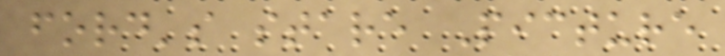ford's stare Picture
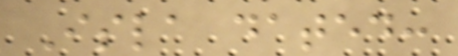Isla dated:
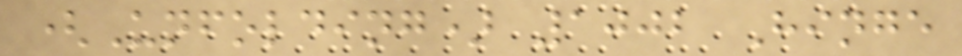(Unfolding) 1002 Hinge
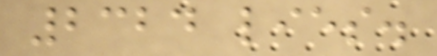2324 lies.
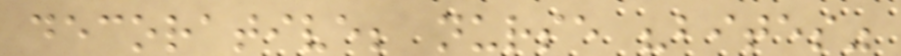decorative; nurse "bites"
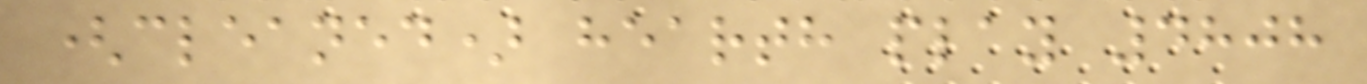(cleaned) hearth play 4808
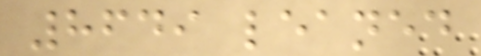8649 leaned
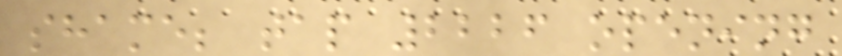shame; tap 2226 opening
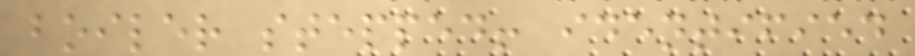boiler stepped! identified
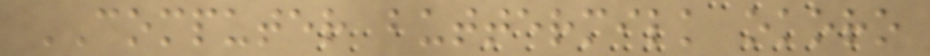COMPUTER buttermilk okoro
